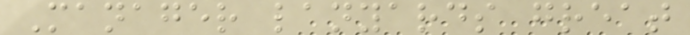Manager lanyards great
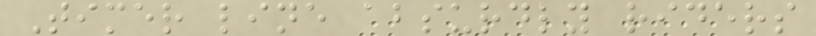Timer line absurdly riders
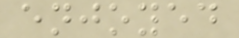enjoyed
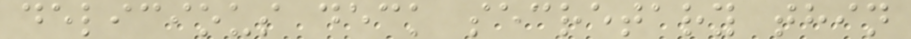delicious deck secretary thin
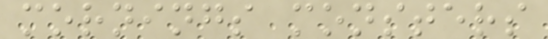mornings monsters
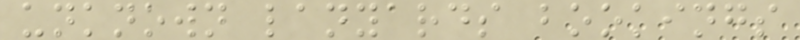unknown lanyards bookings
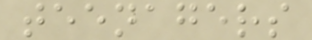teenagers
